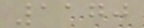1170
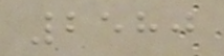2580
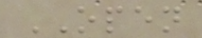OPEN
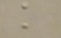k
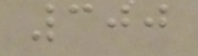300
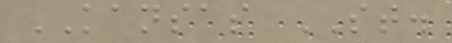KANSAS ST.
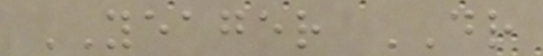YEAGER DR
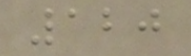120
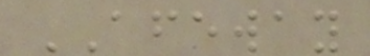AFEWAY
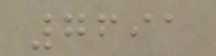7691
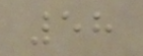58
